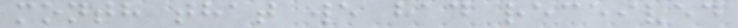month that we had received
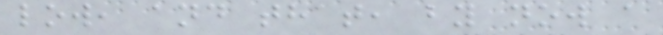low, and that, by now a
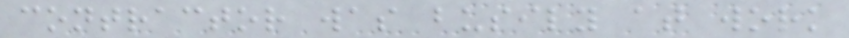contractor was busily at work
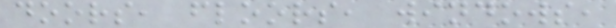doors, floors, windows,
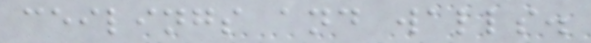ceilings and walls.
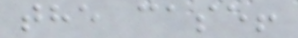the case!
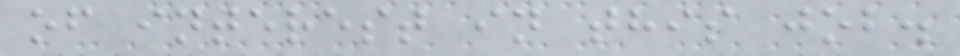of interest in this job.
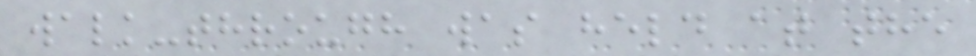walk-through was held at the
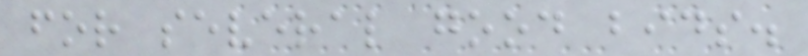for several good bids.
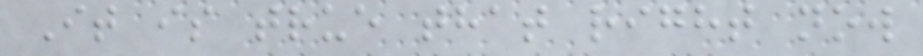It is true that right now
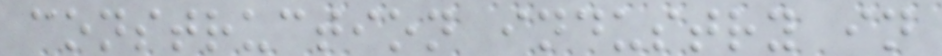construction industry in
